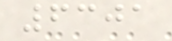6301
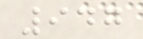947
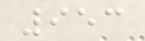953
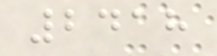2418
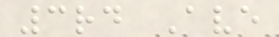3rd Ave
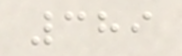389
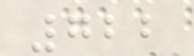722
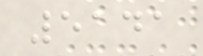5141
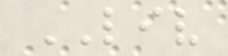LIV
